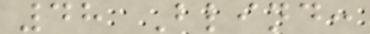48 Blind:
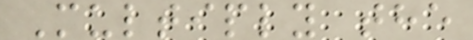Multiply the
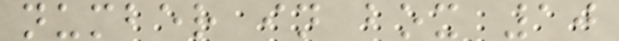number in box 10
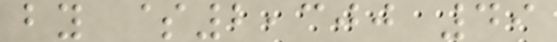by $2,300 49
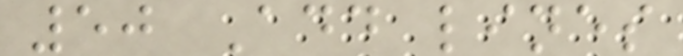50 Add lines
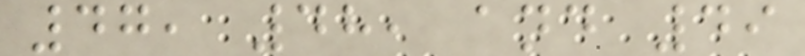47, 48, and 49
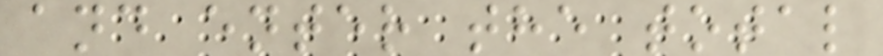and enter the total
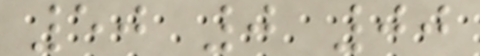50 0 00
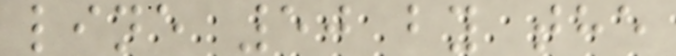line 50 by the
